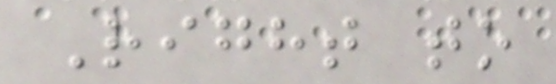Right to
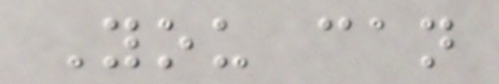You can
